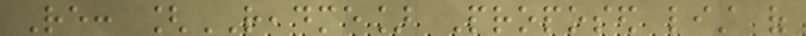Re: [README] Proposed list of
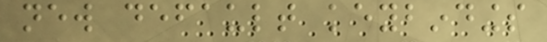new default keybindings
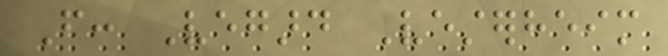From: Vegard Vesterheim
